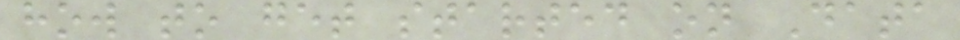how to get started on Data
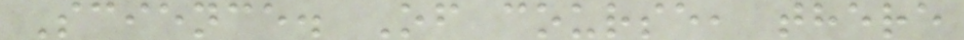Science. Of course, there
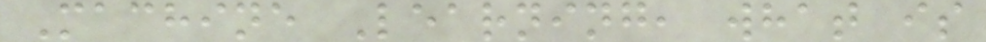Machine Learning, what is
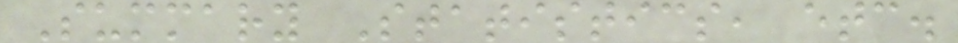Summary Statistics, etc.
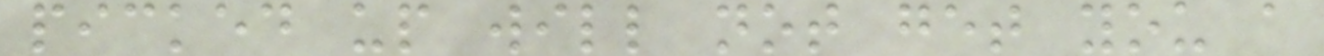picked up will not get you a
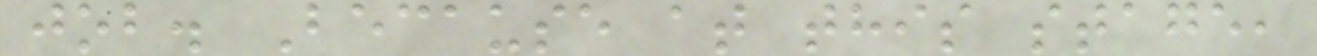job. Because at this stage,
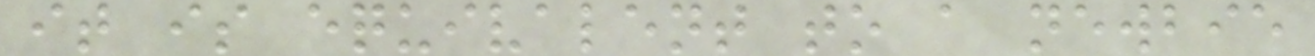it is equivalent to a newbie
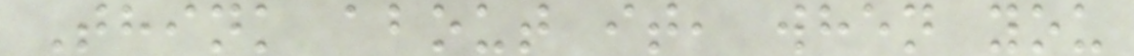Think about it, when you
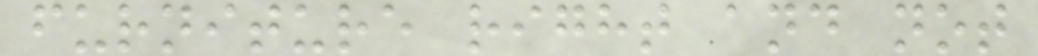furniture right and not
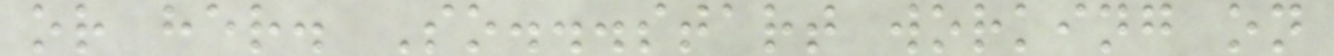or her. So...start working on
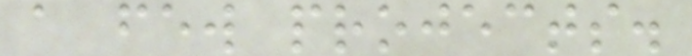a few projects.
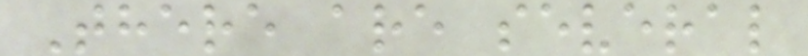There are several
